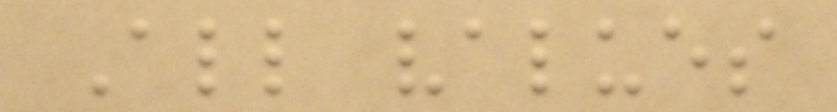All values
